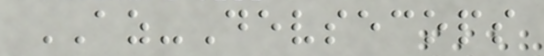AZ-Devsecops
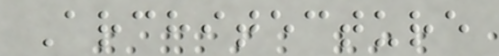Architecture
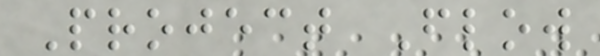Project Flow
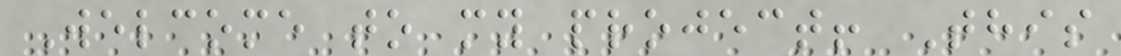Welcome to my project! This
